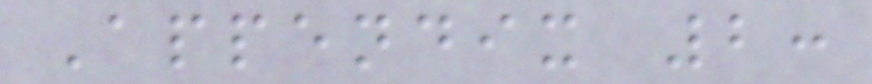Appendix 2:
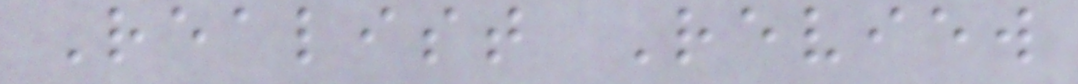Realist Review
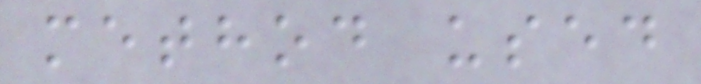method used
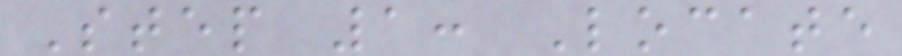Step 1: Locate
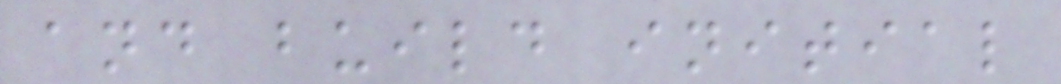and build initial
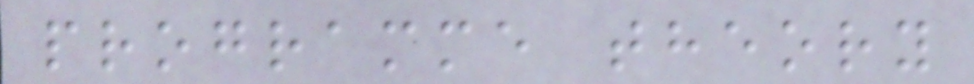programme theory
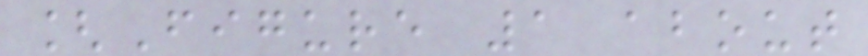[Figure 1 about
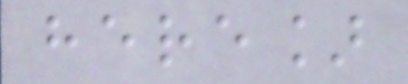here]
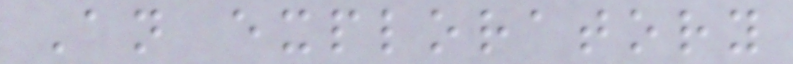An exploratory
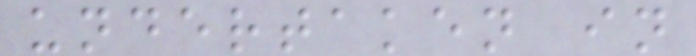undertaken in
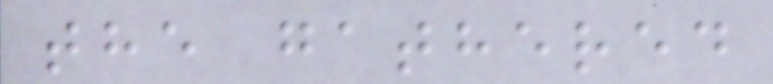the gathered
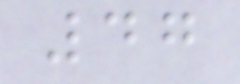47
